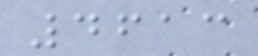4613
